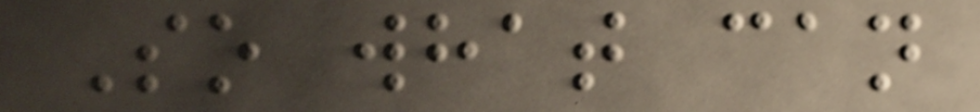So what can
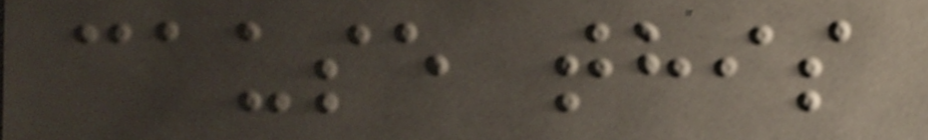cause this
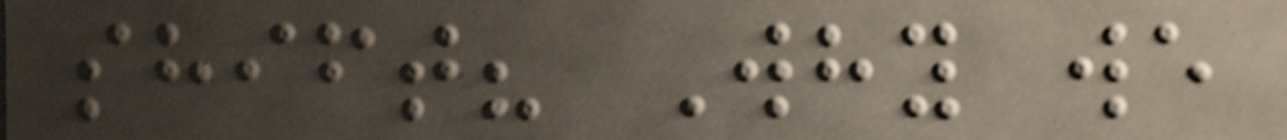shift? Why we
